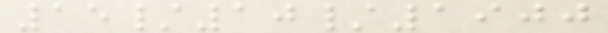15/10/1900
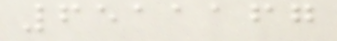6511167
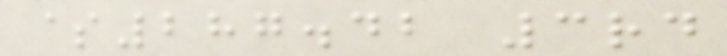$287.42 3rd
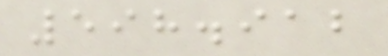598.912
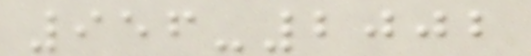956-2002
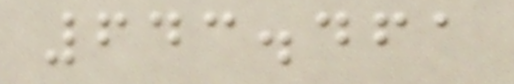643.461
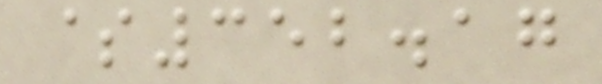$352.17
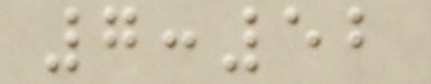7:52
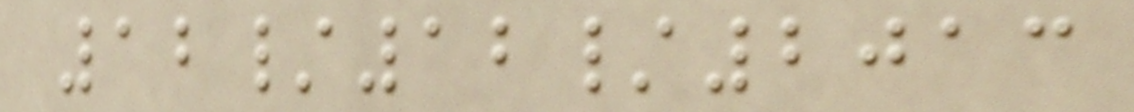12/12/2013
